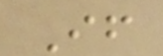If
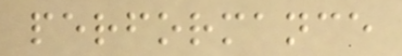performance
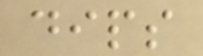dips
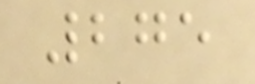275
